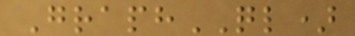GraphQL)
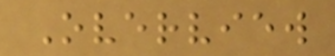Overview
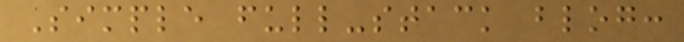Simple full-stack blog:
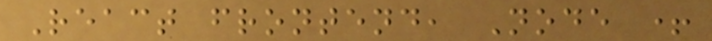React frontend, Node +
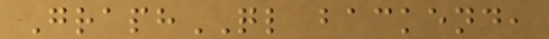GraphQL backend,
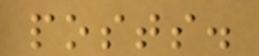posts.
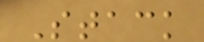Stack
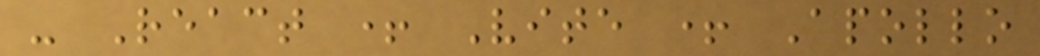- React + Vite + Apollo
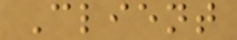Client
